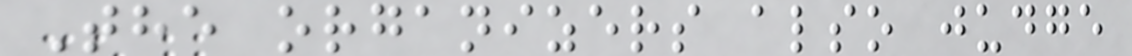The organizers also judge
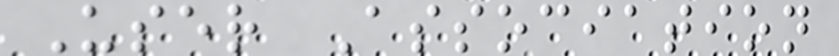User Association
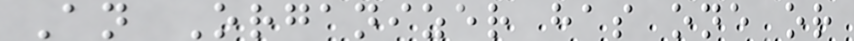An Organizer has one or
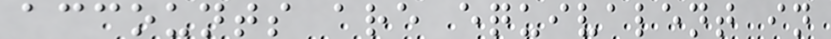accounts are equivalent in
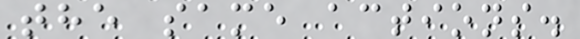the same actions.
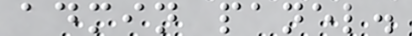admin panel.
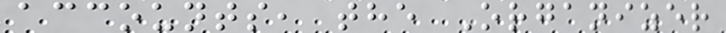accounts, the Organizer
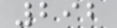292
